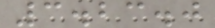3.23.0
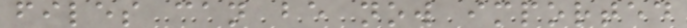files can be now imported
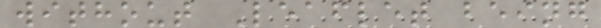without Leaflet being
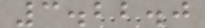3.22.0
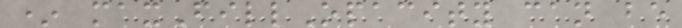* maxFillOpacity can be
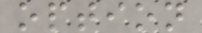option
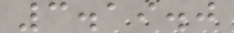3.19.0
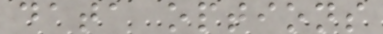data options
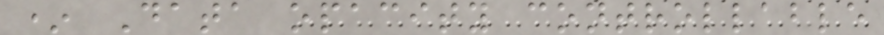* Data opacity controllable
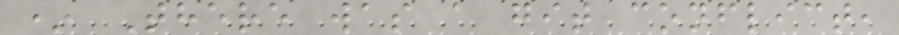* There was a git conflict,
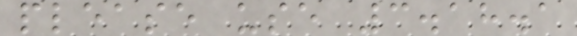please use 3.18.1
